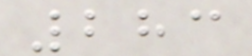283
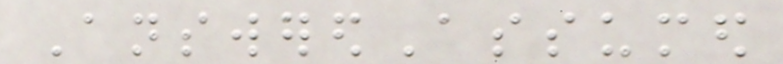AnsweredAssumed
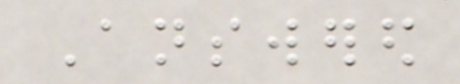Answered
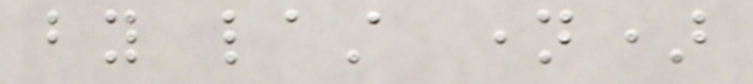by last name)
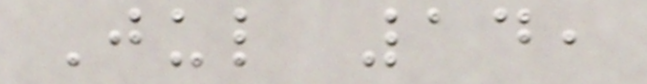Jul 14,
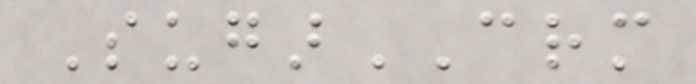SugarCRM
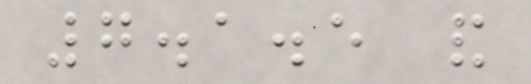7.1.5 and
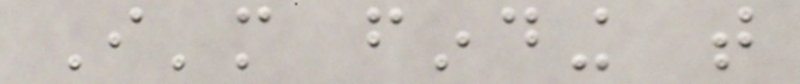I'm finding that
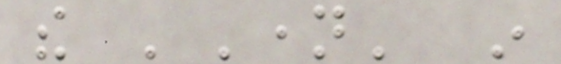the 'Name' in
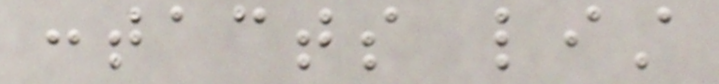contacts list
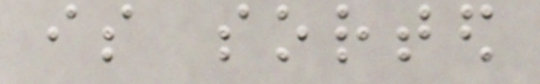is sorted
